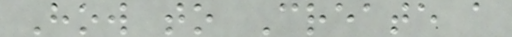How to Create a
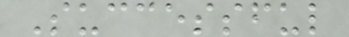Successful
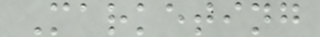Marketing
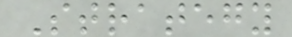Strategy
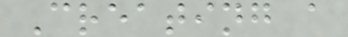Creating a
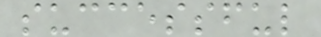successful
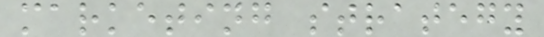marketing strategy
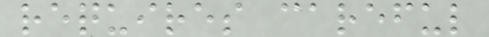requires careful
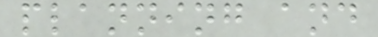planning and
